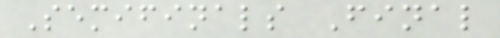Semifinals Final
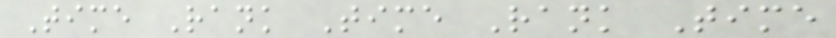Time Rank Time Rank Time
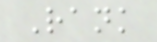Rank
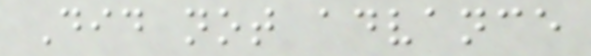Did not advance
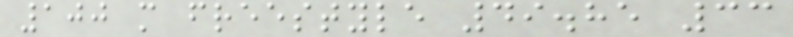100 m freestyle 49.85 33
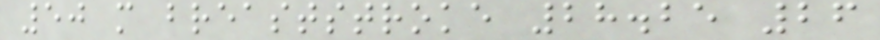50 m breaststroke 28.25 26
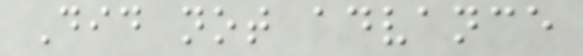Did not advance
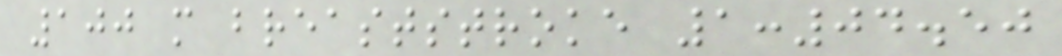100 m breaststroke 1:04.50
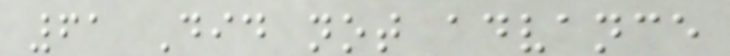61 Did not advance
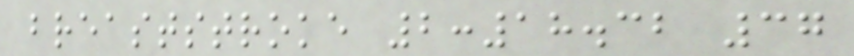breaststroke 2:18.32 37
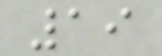19
